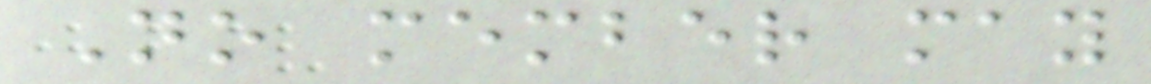No member may
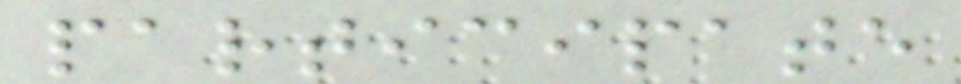participate
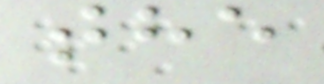the
